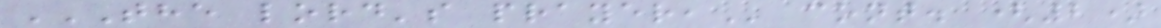THE LORD'S PRAYER, cont. (2)
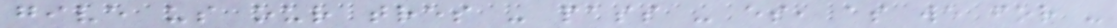give us our tres - pass - es, as we for -
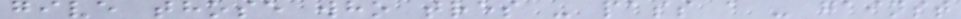give those who tres - pass a - gainst
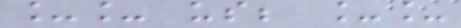__ us; __
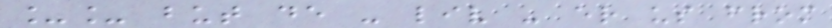__ but de - liv - er us from
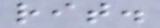rit.
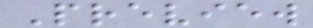Preview
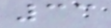33
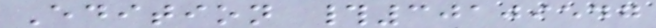Edition #30109547
